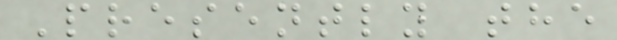Presently the
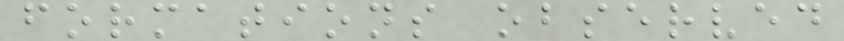formations observed
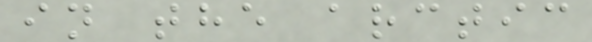in the arctic
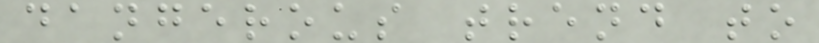dangerous trend to
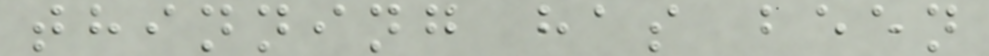thinning has been
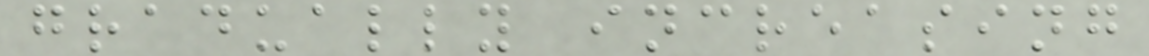gradually increasing
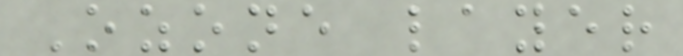Ozone layer
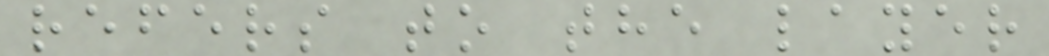refers to the layer
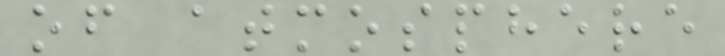of atmosphere
